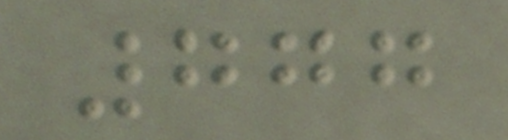777
